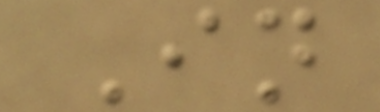In
